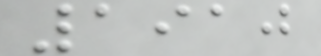1910
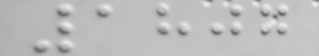1807
